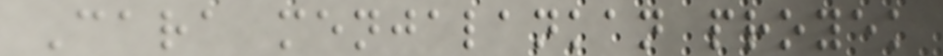Cara menjalankan proyek
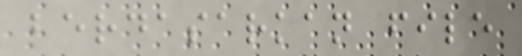berdasarkan file
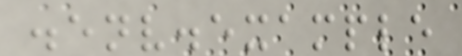.env.example
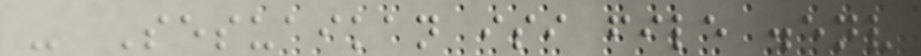- Sesuaikan isi file .env
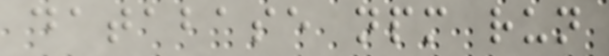database npm run
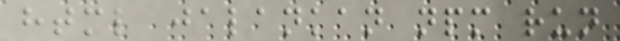html jalankan npm run
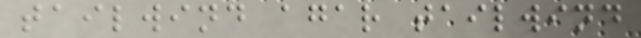tailwind agar tailwind
